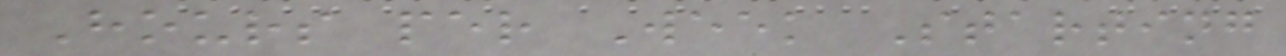Hours per Week Starting
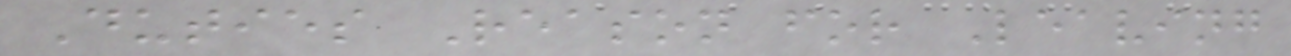Duties Reason for Leaving
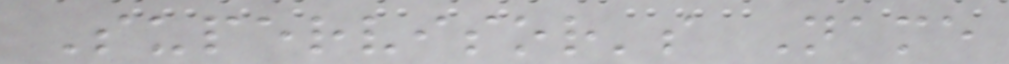Supervisor's Name
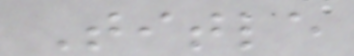Title
